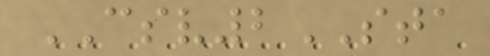CSV2STA
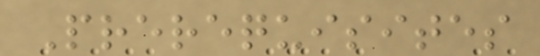Prerequisites
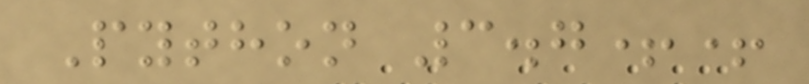Python 3.7++
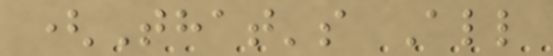(That's All
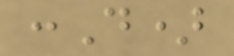:D)
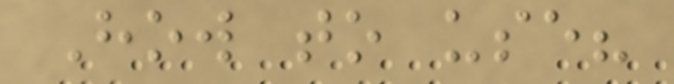How to use?
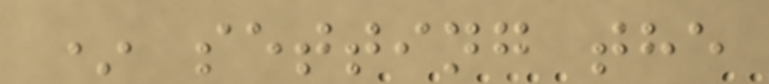* setting the
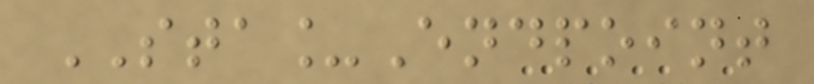STA_Endpoint
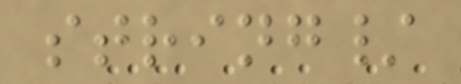string/
